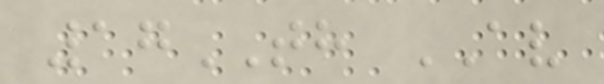17TH AV
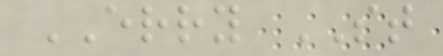ERRY ST
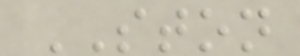STON
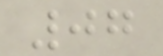07
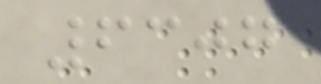6307
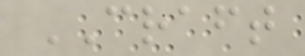CRAFT
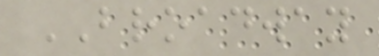BROADWAY
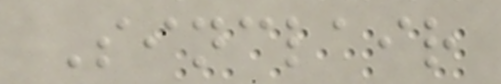Sinclair
